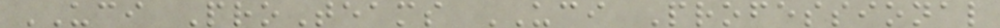UCI ProTeams UCI Professional
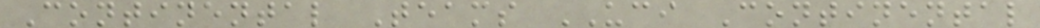Continental Teams UCI Continental
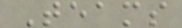Teams
